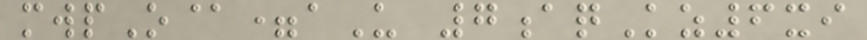mwpO@=aU 7aqKz6xi
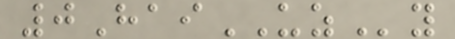0HaiUZy
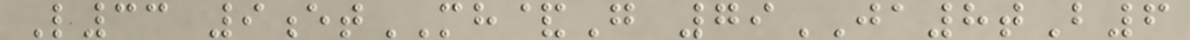L33 9etMH&G 79JA8tB6
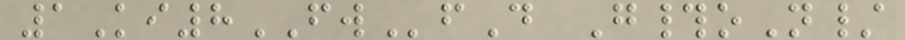1Ki8FWfD G#oN/
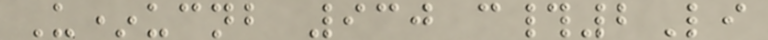U*ucnb 930 c#2Li
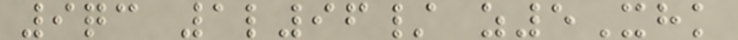9qc 1l96/ z5Xhk
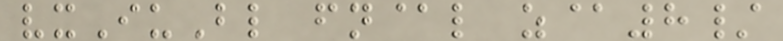vxIuBl fn@l z@8/
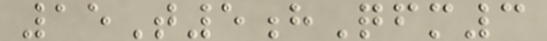15T5hQfm3
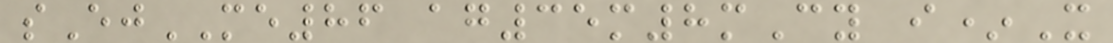sEjME86 ag35m8mCy i*X
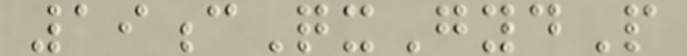19cQxGydP
